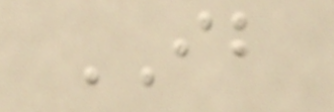IB
